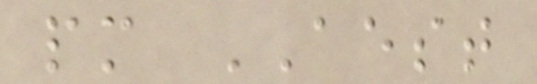pm AEST
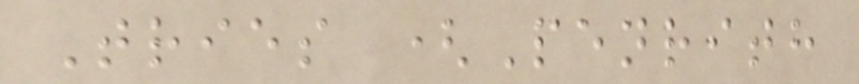Tries (Penrith
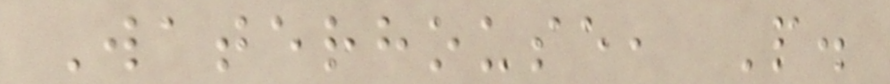Waterhouse, P.
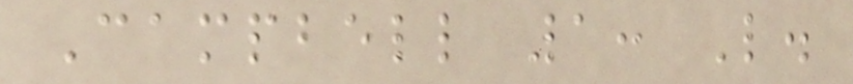Campbell 1: L.
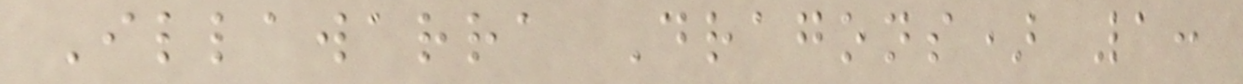Illawarra Dragons) 1:
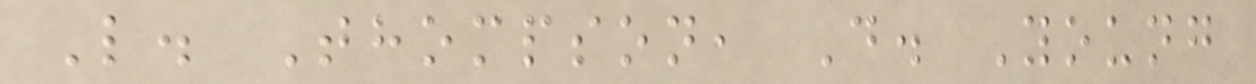L. Thompson, D. Young
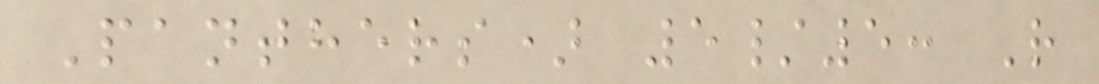Panthers) 5/5: R
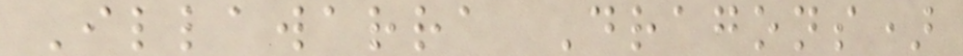Illawarra Dragons)
